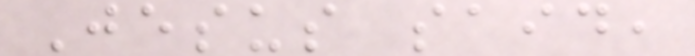Jesus said,
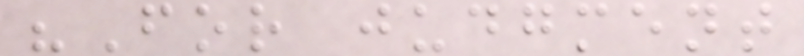"For judgment
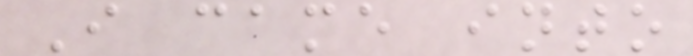I came into
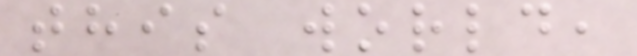this world,
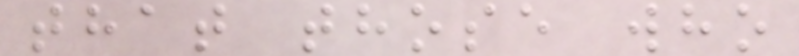that those who
